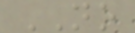NO
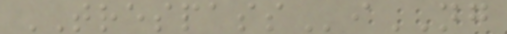TRESPASSiNG
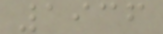1936
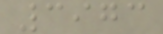3973
